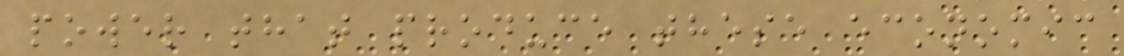power that produce these economic
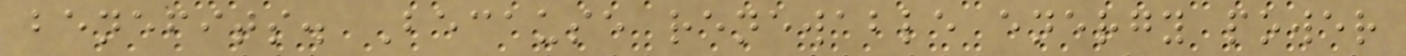benefits. Because renewable energy power
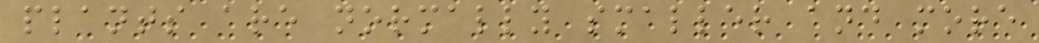plants are normally smaller and more
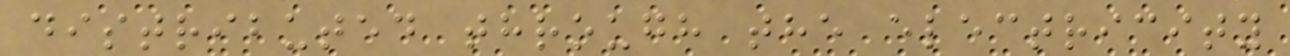distributed through the electricity
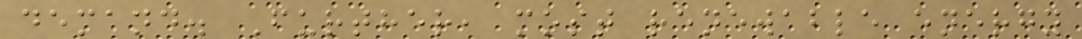demand. Further, most renewable energy
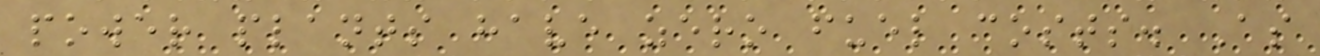power plants have zero fuel costs. As
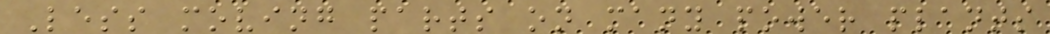Less moving parts on many power plants
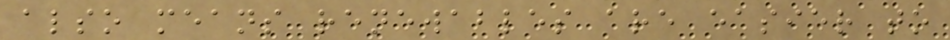also means renewables are easier to
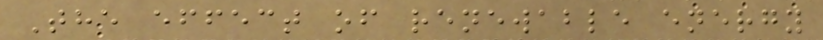The effect of renewable energy
